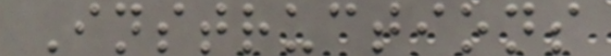Instructions
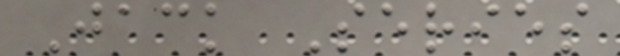Jack Series
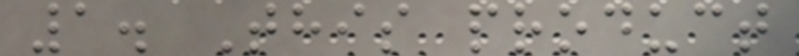1. This product
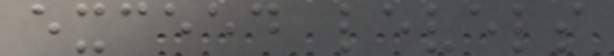exceed levels
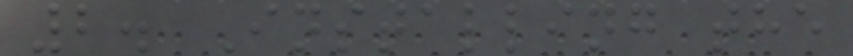2. Installing the
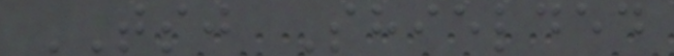TSJ Shielded
